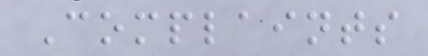Complaints
